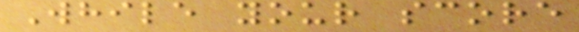While your score
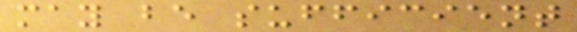may be sufficient
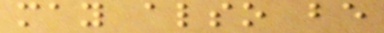may also be
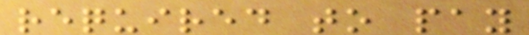required to pay
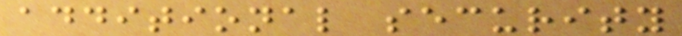additional security
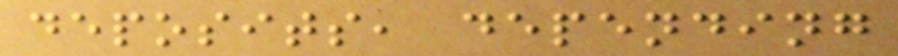deposits, depending
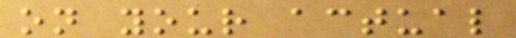on your actual
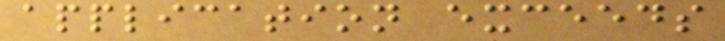application exceeds
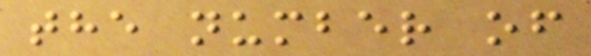the number of
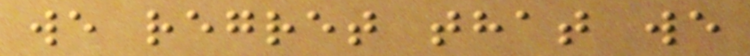we regret that we
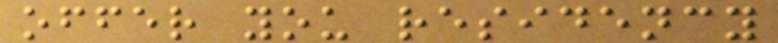offer you residency
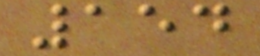154
